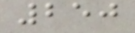250
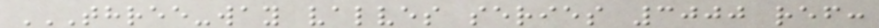THREE-WAY VALVES SERIES 3000 REF:
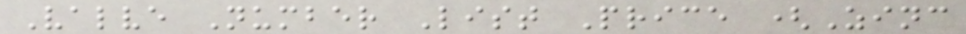Valve Number List Price (Zinc
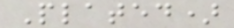Plated)
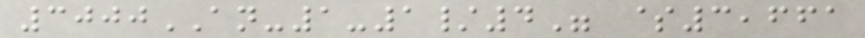3000AN-1-1/4" $3,661
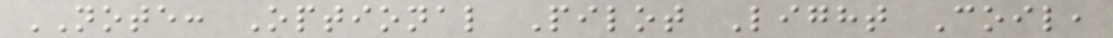NOTE: Optional Pilot Light Coil,
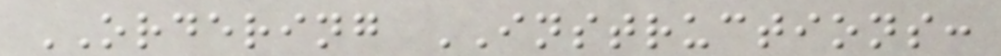ORDERING INSTRUCTIONS:
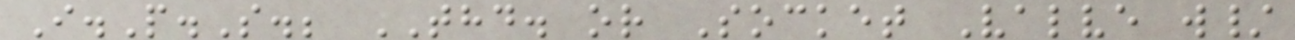I.P.S.; THD. or Socket Valve w/
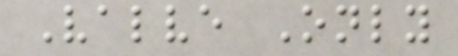Valve Only
